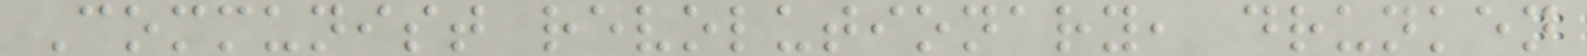Communist revolutionary, drunken
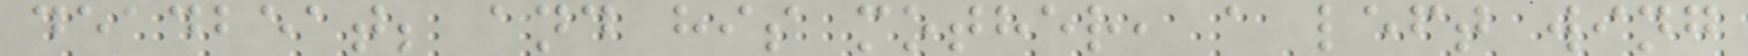deadbeat; and his mother, a left wing
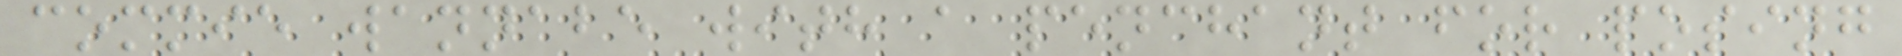commie wannabe with a penchant for posing
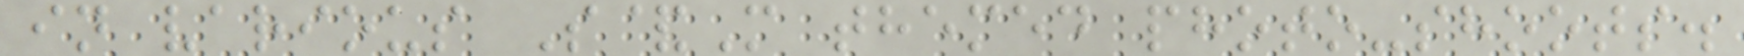in various S&M themed photo-shoots.
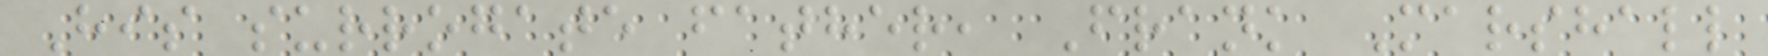His surrogate father, Frank Marshall
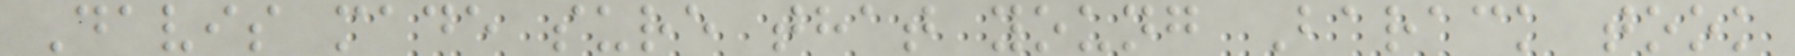Davis made sure that young Barack took
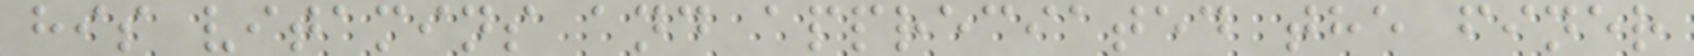his vitamins and appreciated the finer
